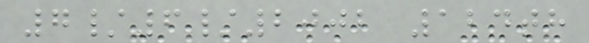7/6/2002 124th
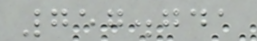757.741
